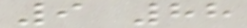9 88
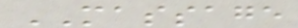MASSAGE
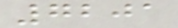7201
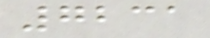7231
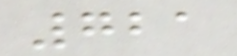721
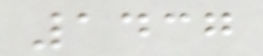1437
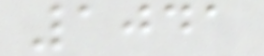1041
